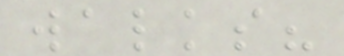walks?
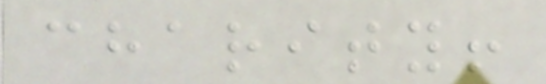charity!
